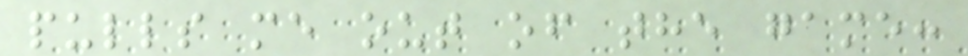pulls me out of the game:
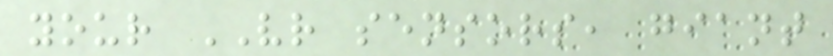your VR sensors, giant
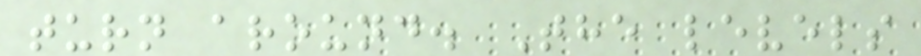turn around. The levels
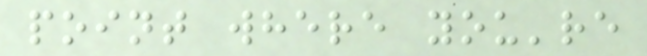point where you're
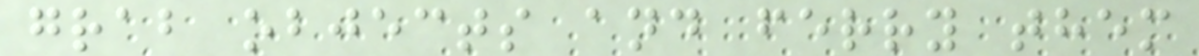grab objects and ferry them
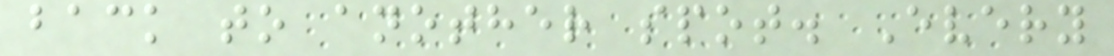back to another spot. Every
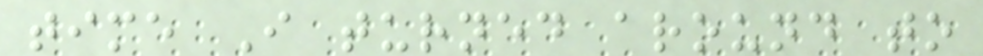time I turned around to
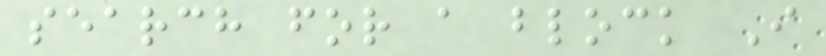search for a block I
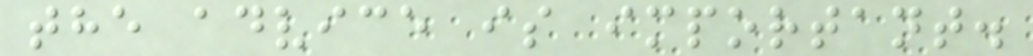the advice is important.
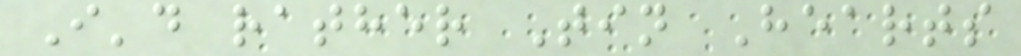I'd rather Tin Hearts
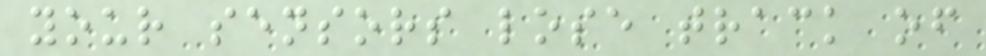your sensors lose track of
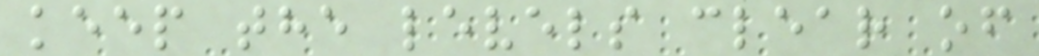keep the levels clear of
